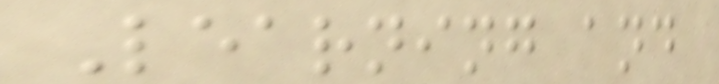Learning and
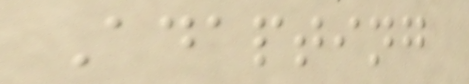Adapting
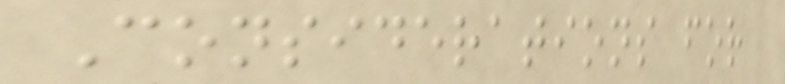Considerations for
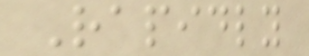Rapidly
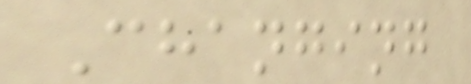Changing
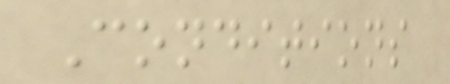Conditions
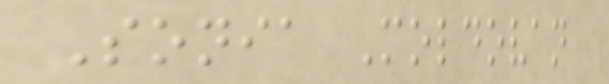Sonia Moldovan
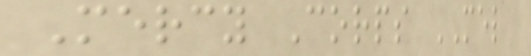Mercy Corps MEL
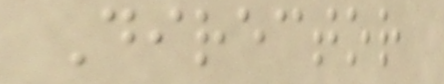Director
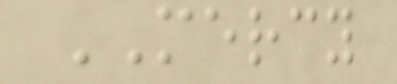MERCY
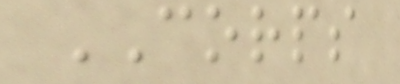CORPS
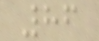86
